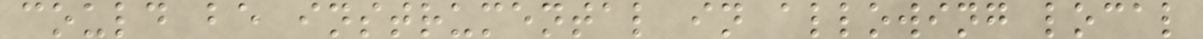could be instrumental in allowing local
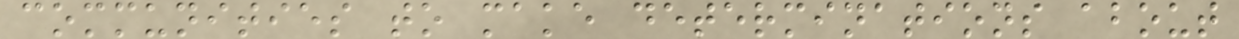communities to make determinations about
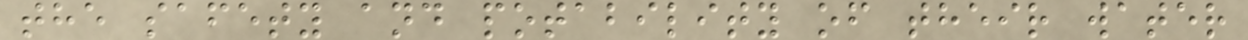the safety and potability of their water
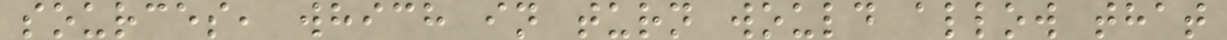sources, which in turn would allow that
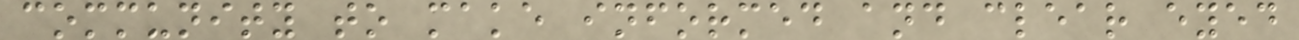community to make informed and clear eyed
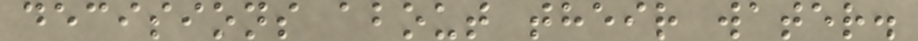decisions about their water.
